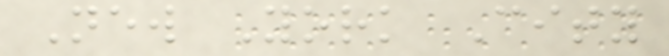New York City
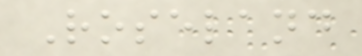Roseland
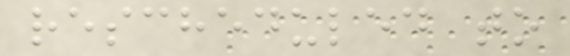rescheduled to
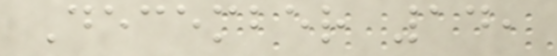December 14,
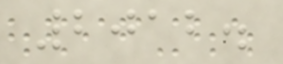2012.
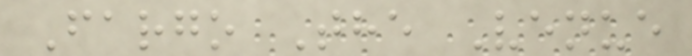Fargo The Venue
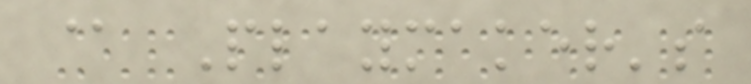@ Playmaker's
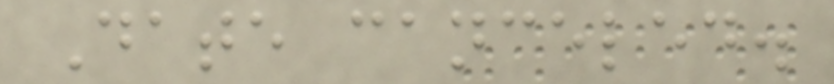Date canceled.
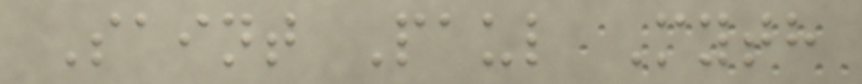Saint Paul Myth
